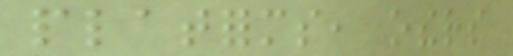platforms, others
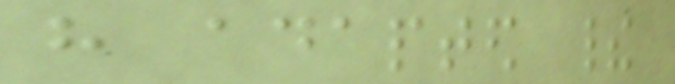have adapted their
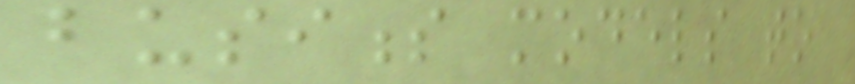business models to
